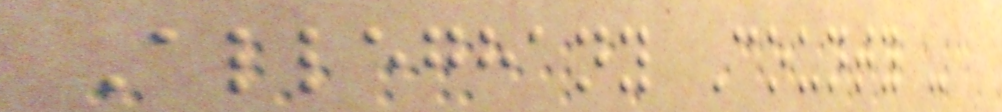Alleghany County -
